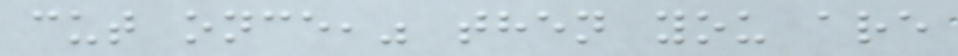cut once," then you are
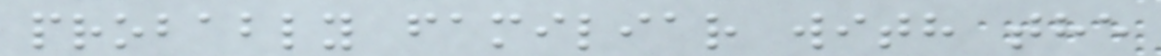probably familiar with the
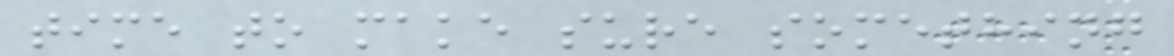time to make sure something
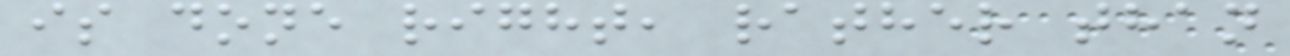is done right, rather than
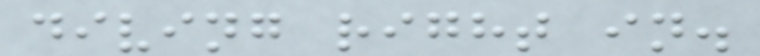diving right in.
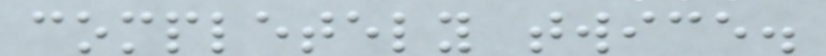completely twice.
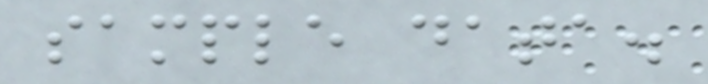sample data.
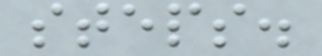steps.
